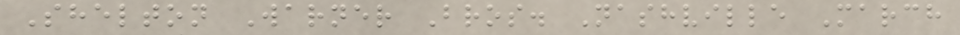Shelton Warner Bros. Nashville March
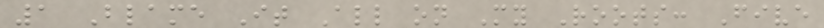1 Blame It All on My Roots: Five
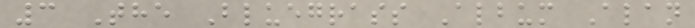3 The Bluegrass Album Alan
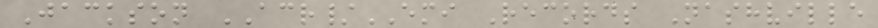Jackson ACR/EMI Records Nashville
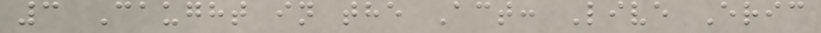3 Caught in the Act: Live Eric
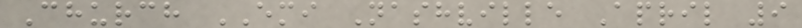Church EMI Nashville April 9
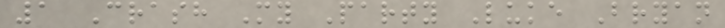1 Crash My Party Luke Bryan
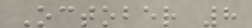October 8
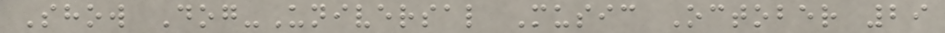Show Dog-Universal Music October 29
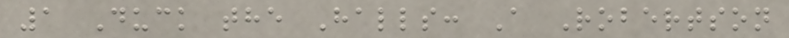1 Duck the Halls: A Robertson
